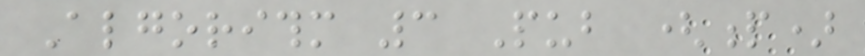Algorithm 3 Pub (p)
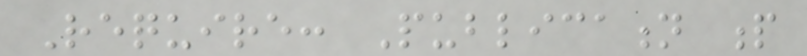Require: Publication p
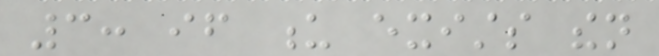3: if u exists then
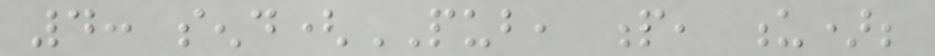4: send(PUB, p, u);
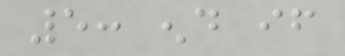5: end if
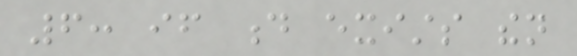6: if d exists then
